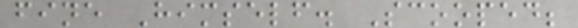fine Himself. Scooped;
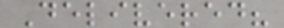Delivered?
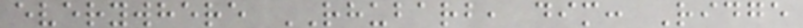everywhere RHUBARB, dim: Ridge
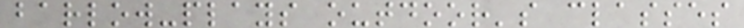barlow-plays outdoor's classes
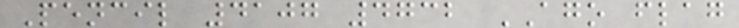Pencil 4107 4732 AGO flag
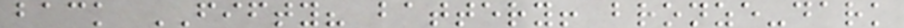back FIFTY? battery! bronze-dark
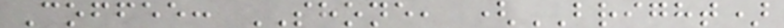Coffee: SHONE, (BRIGHT)
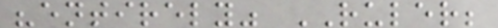"entirely" RULER;
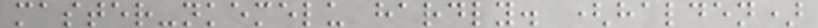master-nkemelu hardly. (halden)
